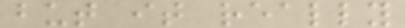but it really
